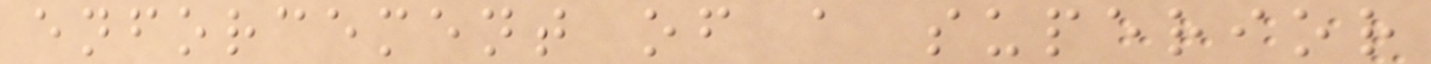enforcement of a superior
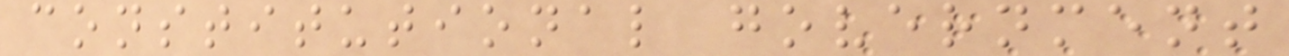constitutional government
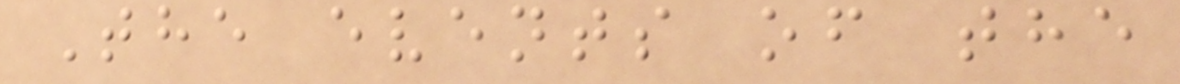The events of the
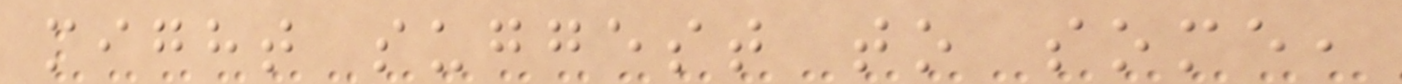might suggest to some,
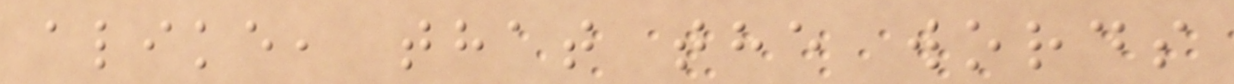alike, that the words
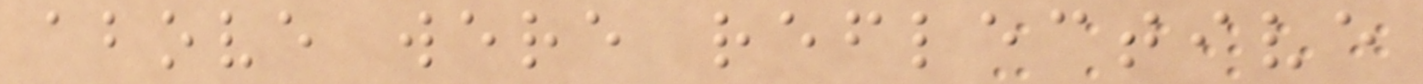above were reflective
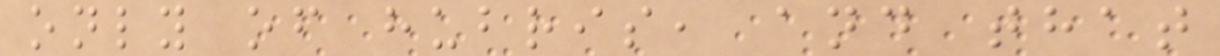only of hubris, and that
